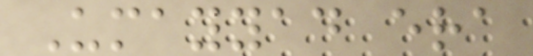Umayyad era
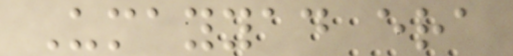Umayyad era
